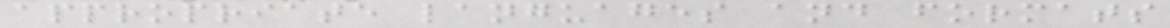appropriate languages and formats
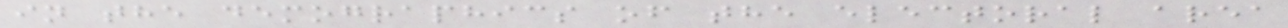in the demographics of the electoral area
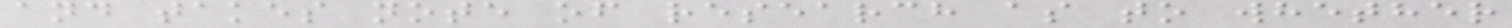and takes note of research as to whether
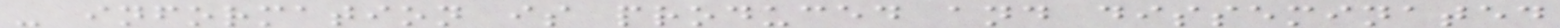- information is produced and disseminated
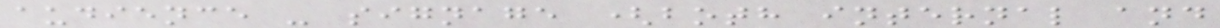audience - signage (both internal and
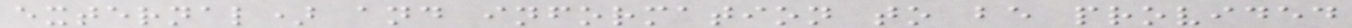external) and information to be provided
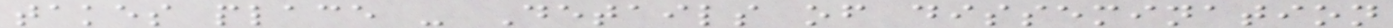takes place - Details of dissemination
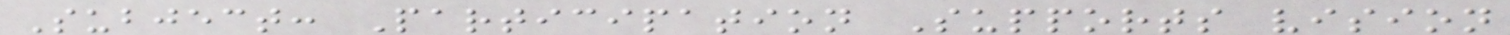Subject: Participation Supports vision
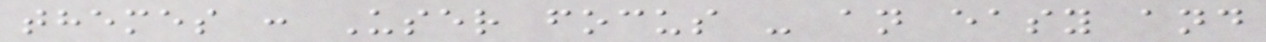themes : User focus - an easy and
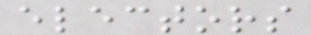electors
